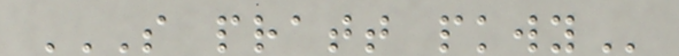S PRATT PKWY
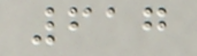617
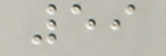59
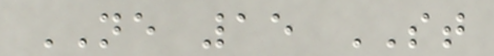NE 15 ST
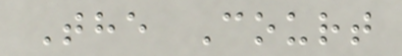The Court
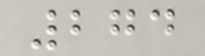274
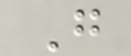G
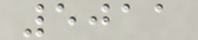5011
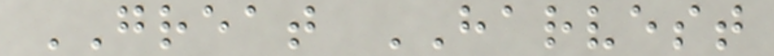GREAT HARVEST
